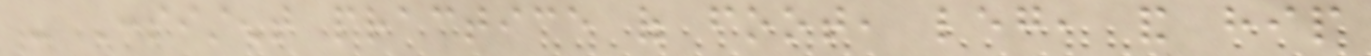- Consistent practice of foot, leg, and hip
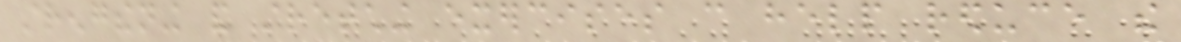strengthening and stretching exercises can help reduce the
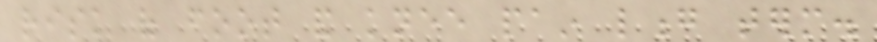risk of foot and knee pain long term.
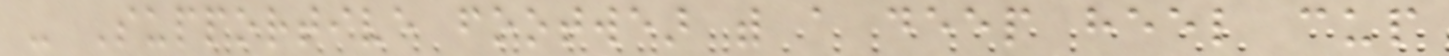- Supportive footwear with a deep heel cup
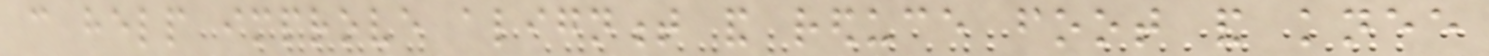can help improve alignment and reduce foot and knee
